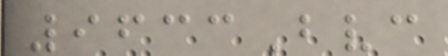9633Bvc
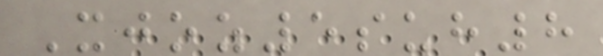Xjoz5suh8
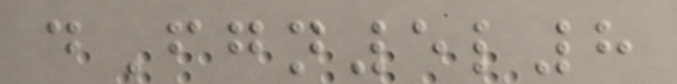dFgn5l8
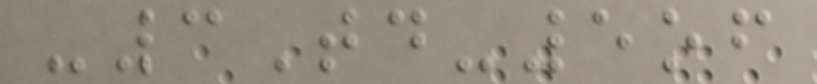-3Td-5of
